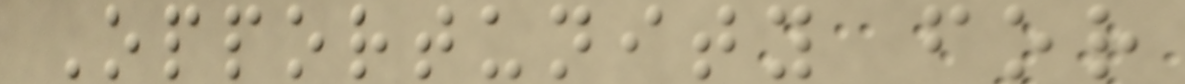Opportunity for
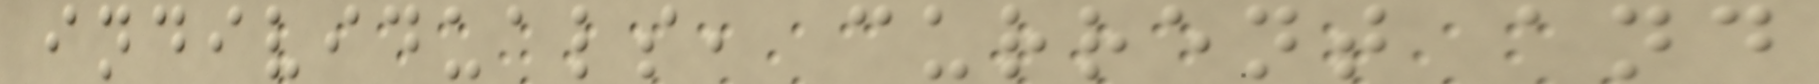individuals, current and
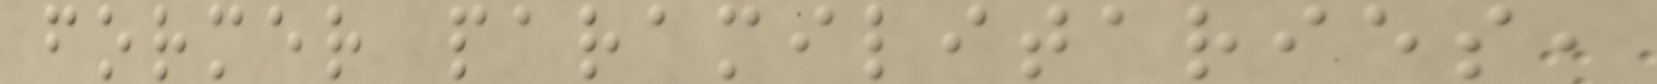former paramilitaries,
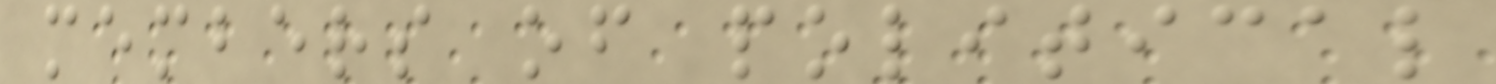members of political
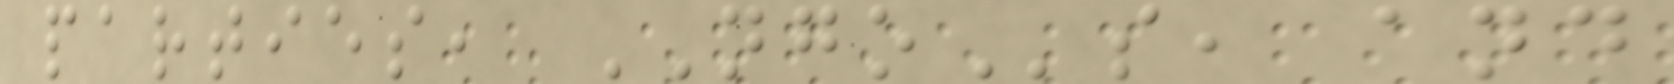parties, NGOs, and
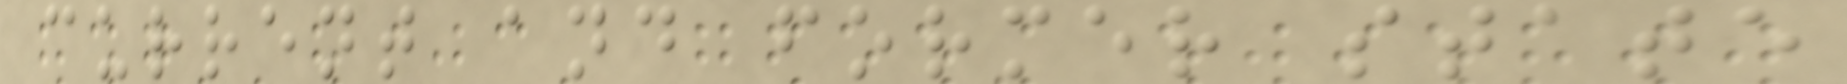current and former state
